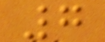7
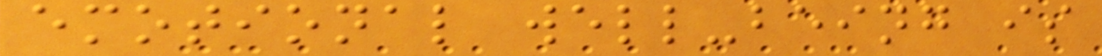emotional well-being is
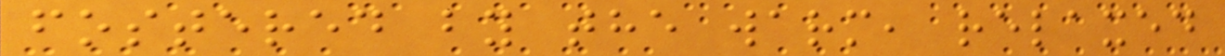fostered by the warm, relaxed
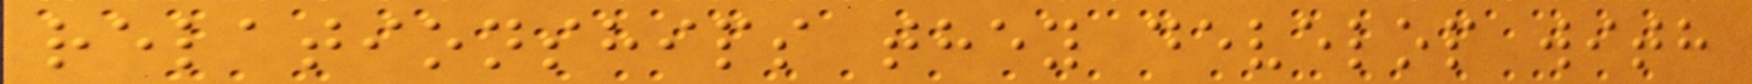relationships they develop with
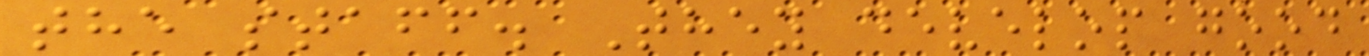the staff. They develop good
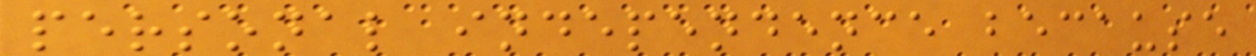personal independence because
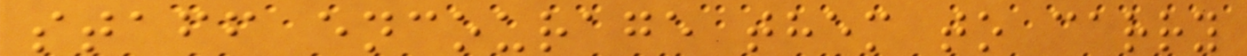staff encourage them to carry
